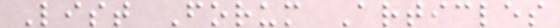List Forum Articles
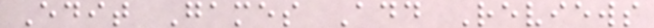Edit Games Add Reviews
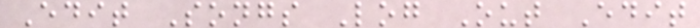Edit Songs Log Out Edit
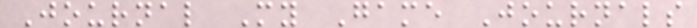Journal My Game Journals
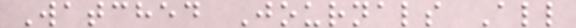Watched Journals All
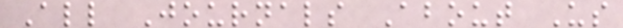All Journals About Us
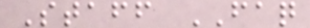Staff FAQ
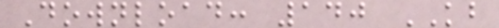Download: 140 KB
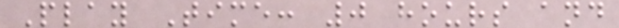Play Time: 0 hours and
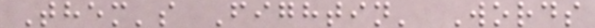Them's Fightin' Words
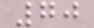70
